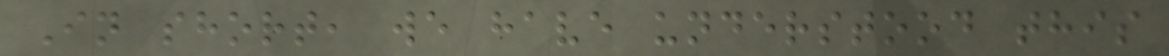In short, we have understood this
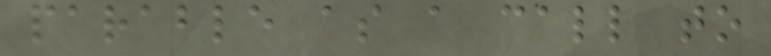parable as a call to
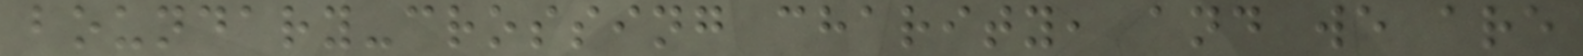boundary-crossing charity, and we are
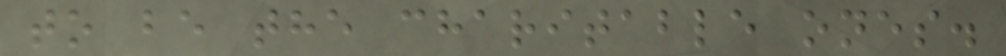to be the charitable ones.
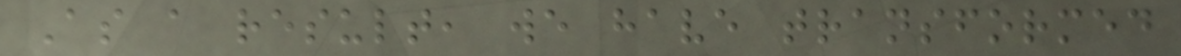As a result, we have transformed
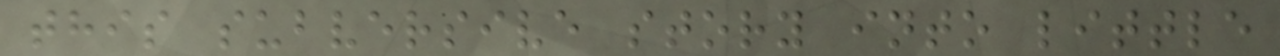this subversive story into little
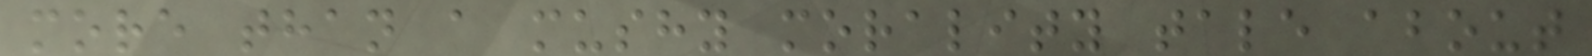more than a mushy morality tale about
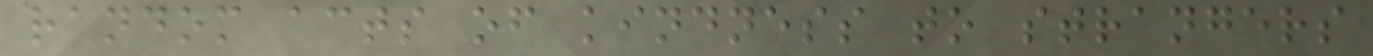random acts of kindness to strangers
